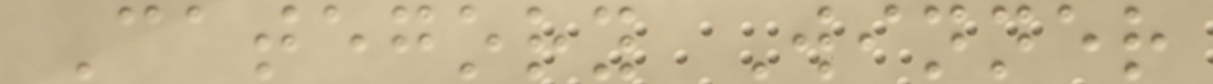Category Winner
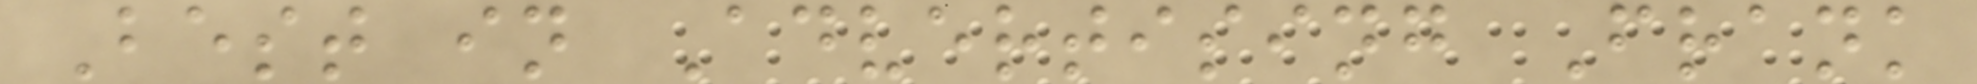Best in Advertising Frank
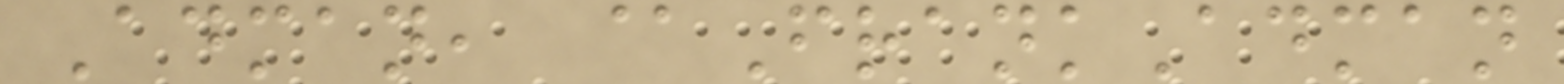Adman, @FrankAdman
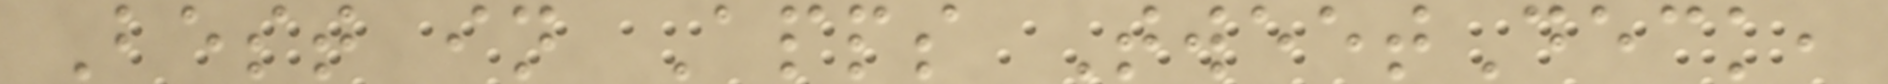Best in Apps TweetDeck,
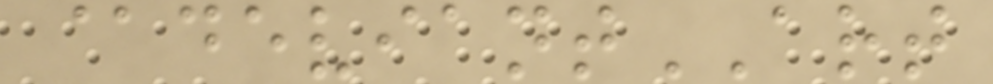@deviantART
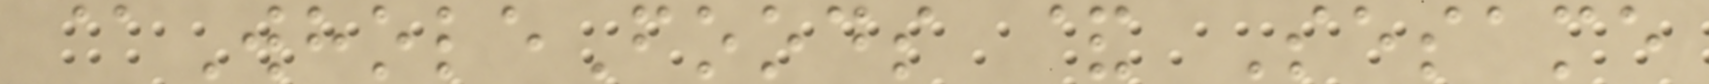@WholeFoods & Sesame
